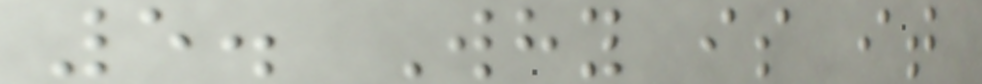5. Why is it
